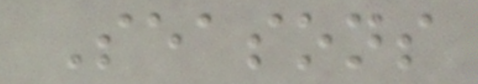Seasons
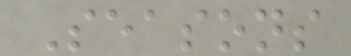Seasons
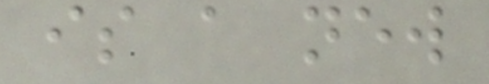is a new
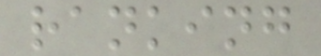ranking
